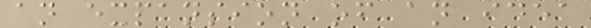an expansion of an idea
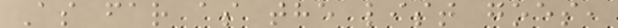As far as the list goes,
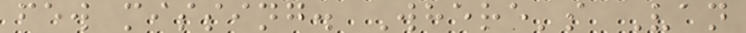few missing. Where's Van
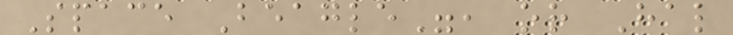Space Beagle", or Hal
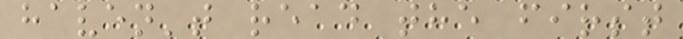haven't read the first
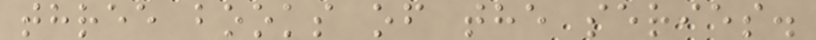three books of the series.
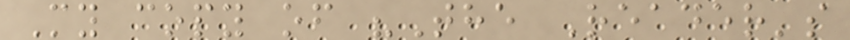My copy of "The Reader's
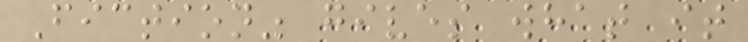Fiction" gives what it
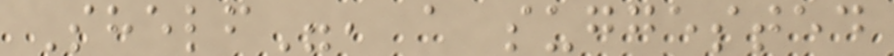Shelf", a suggested
